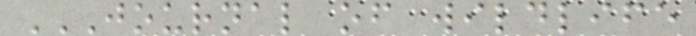JOURNAL OF WILDLIFE
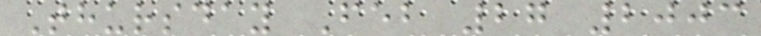Thursday Feb 27 2003
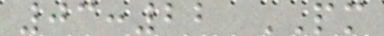03:22 PM
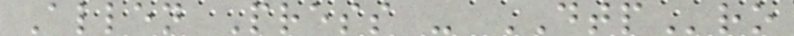Allen Press - DTPro
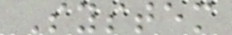System
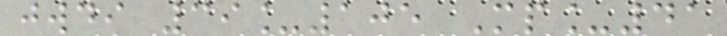jwdi 39_105 Mp_41
